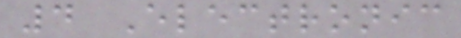4 Electronic
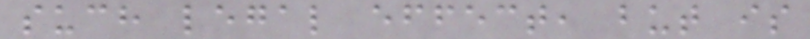such legal effect, but is
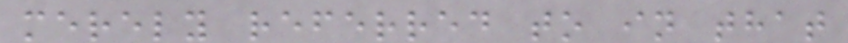merely referred to in that
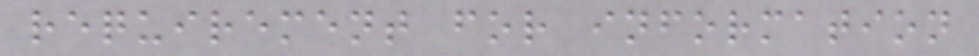requirement for information
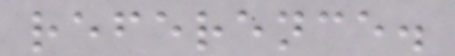reference.
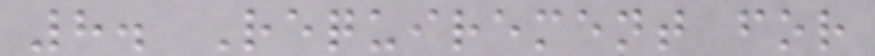8. Requirement for
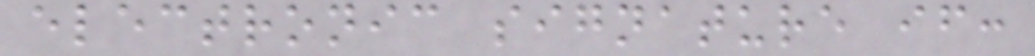electronic signature if:
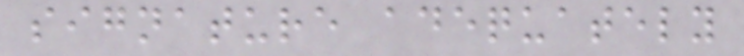signature adequately
